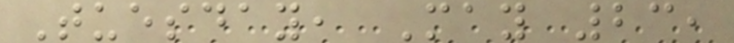Tuesday, May 23,
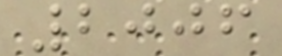2006
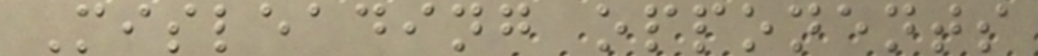Misleading opponents
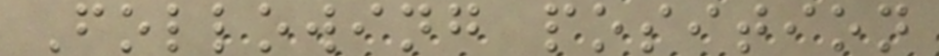Following position
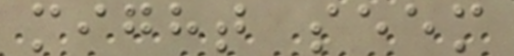might seem
